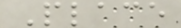Place
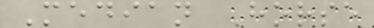Median Horse
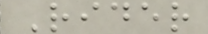Rider
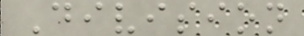Division
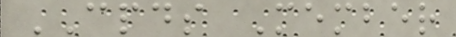CPDS Member
